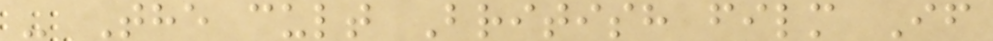- The cult British film If
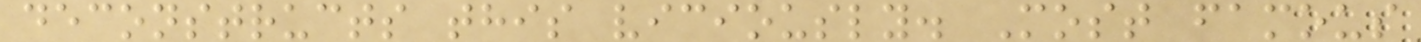deconstructs this viciously. Most famous
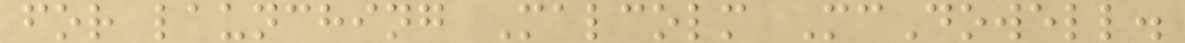for launching Malcolm McDowell.
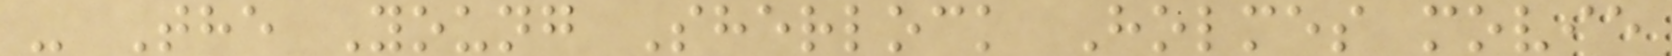- The Young Sherlock Holmes movie
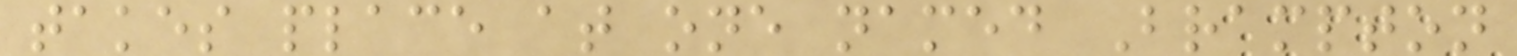takes place at one named Brampton
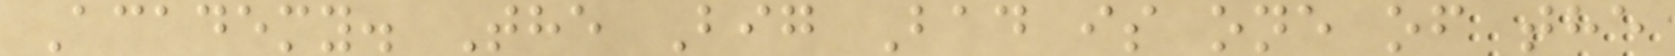Academy. The Big Bad is one of the
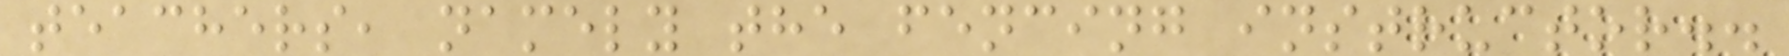teachers, namely the fencing instructor..
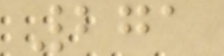271
